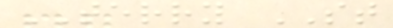TERRY ST
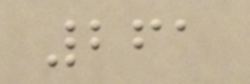261
